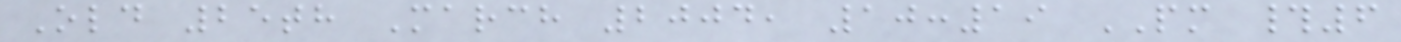Old 25th March 2004, 10:19 PM #6
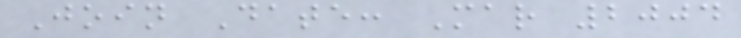Join Date: Mar 2004
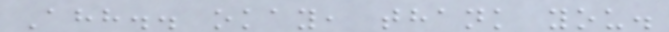Ahh.. okay, thank you.
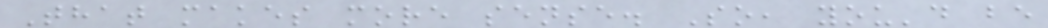That makes more sense. So, you'd be
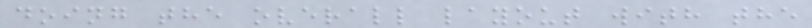doing the overall layout with the
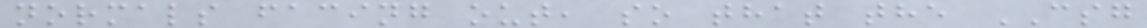normals facing out, so that the CSG
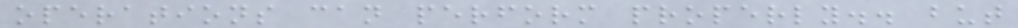operations can perform properly.. but
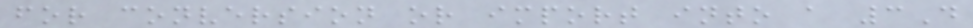for conversion or import into a 3D
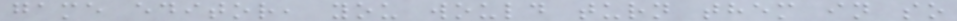game editor, you would turn them in so
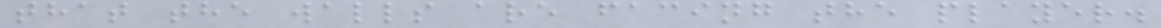that the walls are facing the player.
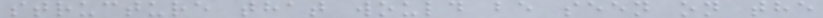structure that would be seen on the
